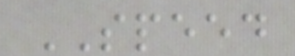SPEED
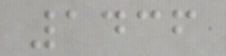1436
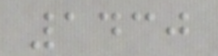1430
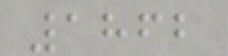1862
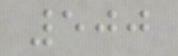500
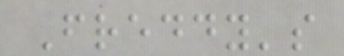Freddy's
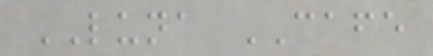LUNA CAFE
